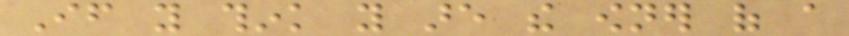If you think you are the owner of a
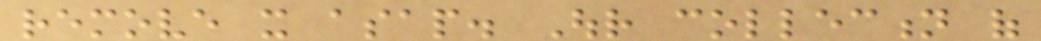remove it asap. Our collection of
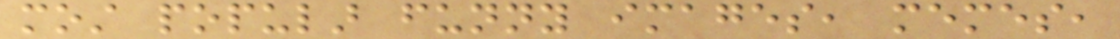most popular funny images, memes,
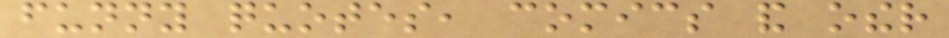funny quotes, comics and other
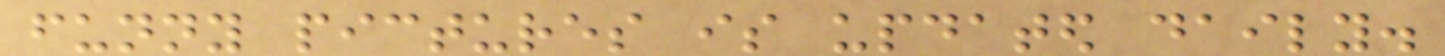funny pictures is updated daily.
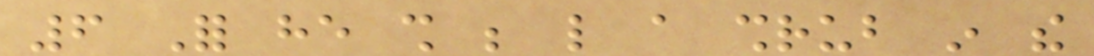6 For he shall be like a shrub in the
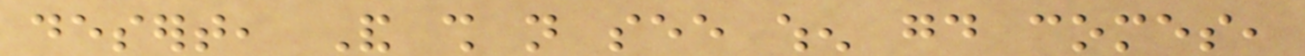desert, And shall not see when good comes,
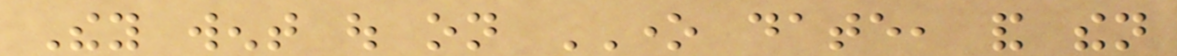They went out on ONE date, and then
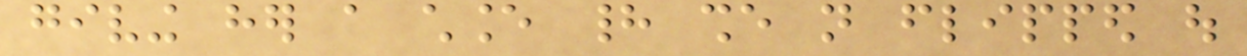giving her a chance had she not flipped out
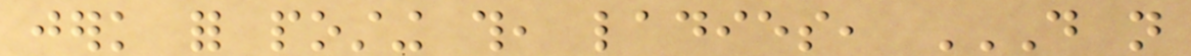jerk for posting this, ladies, DO NOT
